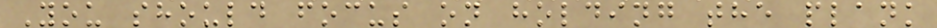You should focus on holding the plank
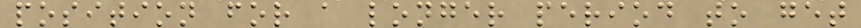position for a longer period to get
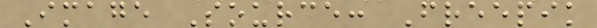Image Source: Freepik
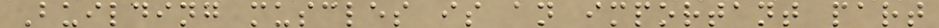Building muscles is an important part
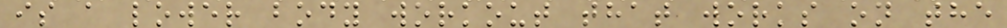is a lower body workout that works on the
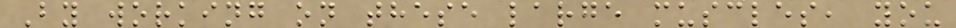By working on these large muscles, you
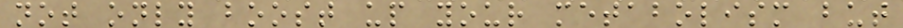not only boost up your metabolism but
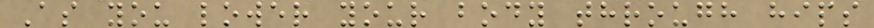As you lower your body through hips
